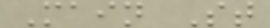Main St
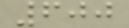600
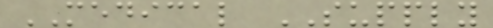MEDICAL SUPPLY
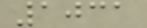1031
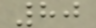80
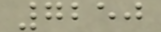7250
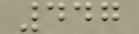447
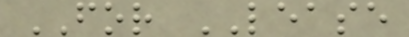FOR LEASE
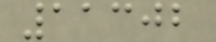11302
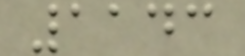1143
